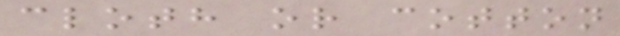cloth or cotton
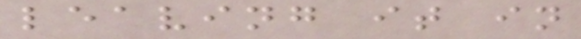leaving it in
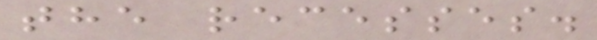the recesses.
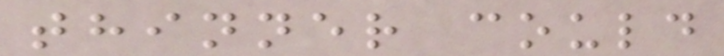thinner could
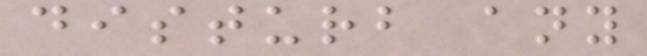disturb any
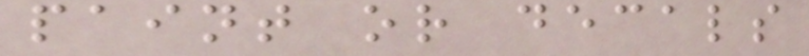paint or decals
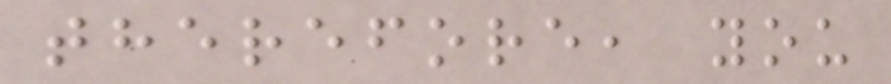therefore, you
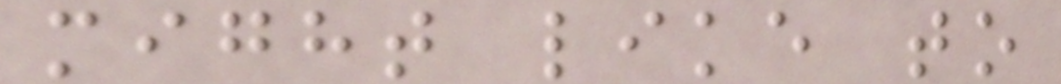might like to
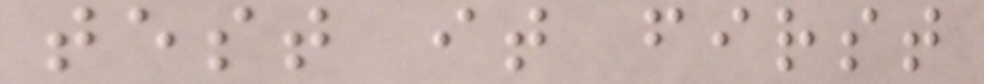test it first
